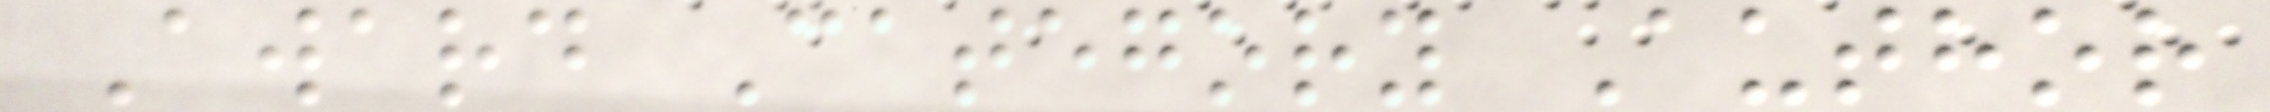Award Category Author
